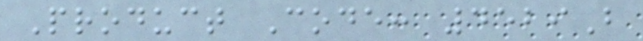Product Code: 4529B
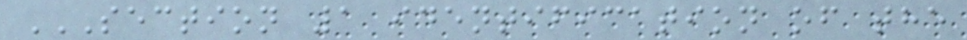SECTION 1 IDENTIFICATION OF THE
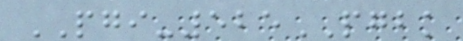PGI-525PGBK
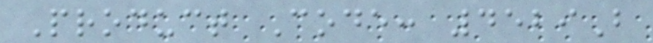Product Code: 4529B
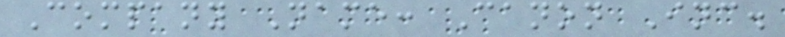Company Name: Canon Inc.
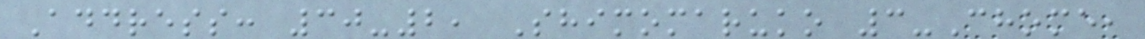Address: 30-2, Shimomaruko 3-Chome,
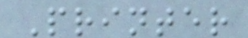Printer
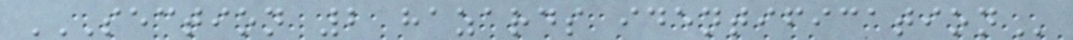SECTION 2 HAZARDS IDENTIFICATION
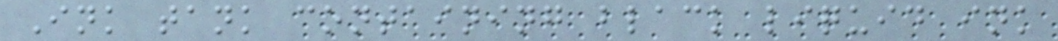Ink tank containing black liquid ink
